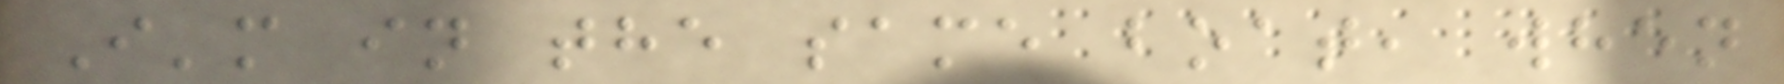I'm in the same boat, when
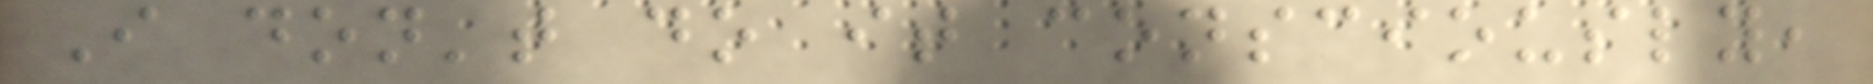I don't do it consciously,
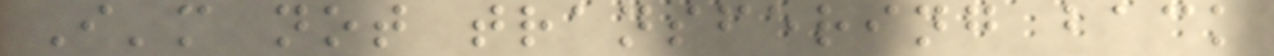I'm not transfering back
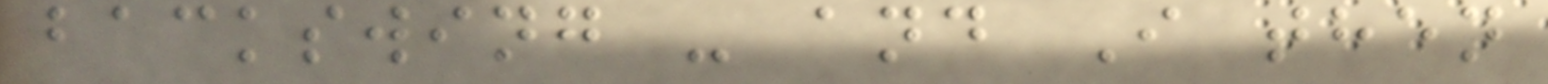backswing - and I then
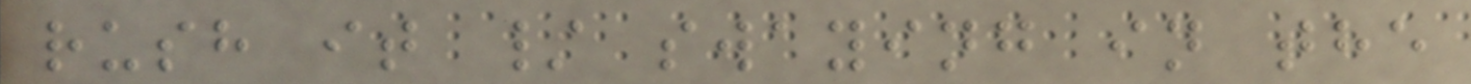rush it / swaying in the
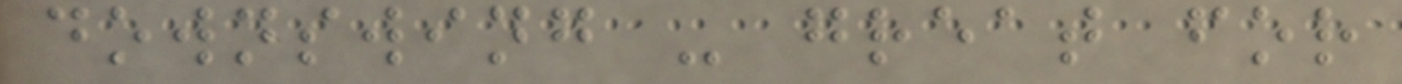downswing - great for
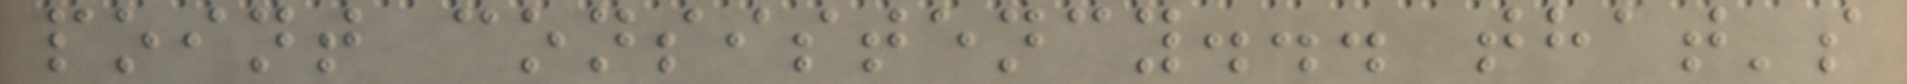point consistency... that's
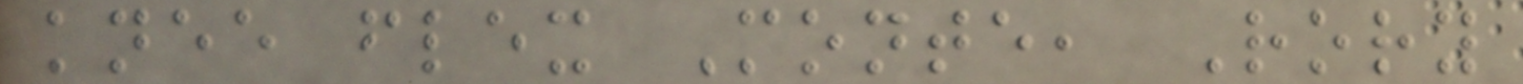knee flex Monte, Rory
